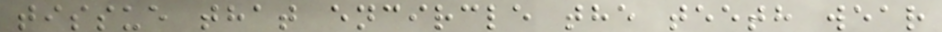tissue that encircle the teeth wear
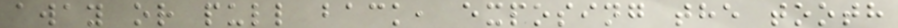away or pull back, exposing the tooth
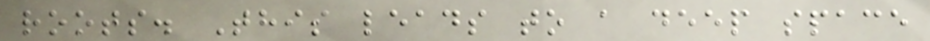roots. This leads to a deep space
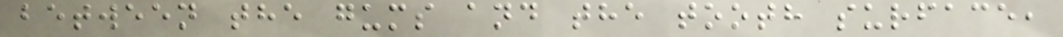between the gums and the tooth surface,
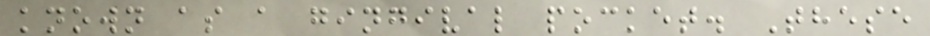known as a gingival pocket. These
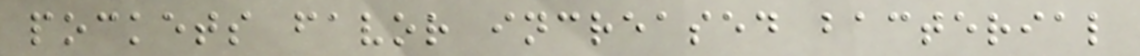pockets favor increased bacterial
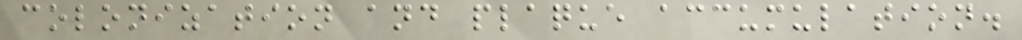colonization and plaque accumulation.
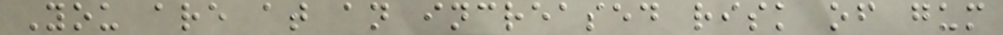You are at an increased risk of gum
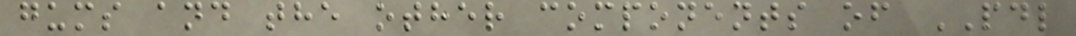gums and the other components of PDL
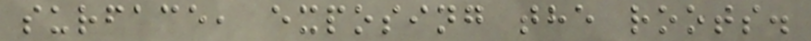surface, exposing the roots.
